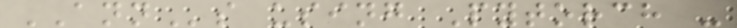ANNs using Pytorch -
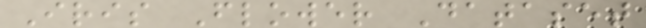Iris Flower Dataset
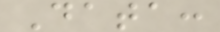Data:
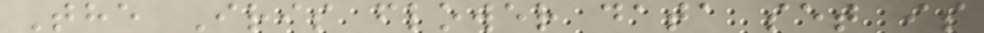The Iris flower data set is
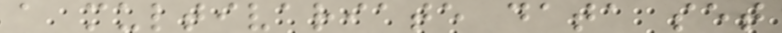a multivariate data set
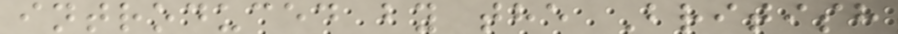introduced by the British
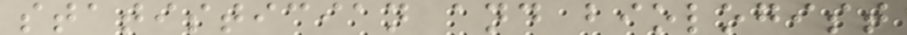statistician and biologist
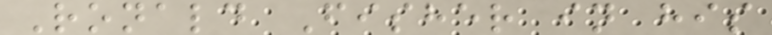Ronald Fisher in his
